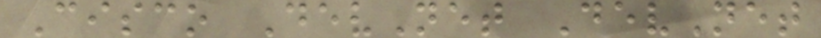Cisco DevNet DevNet
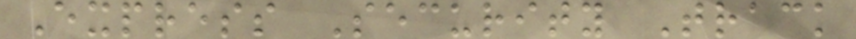Express Security Track
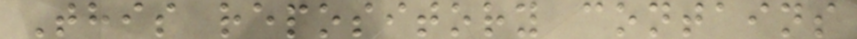This repository contains
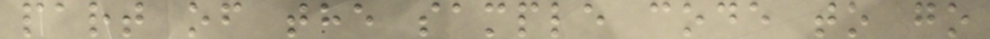part of the sample code to go
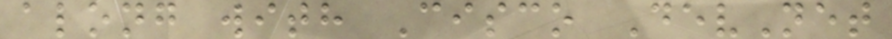along with Cisco DevNet
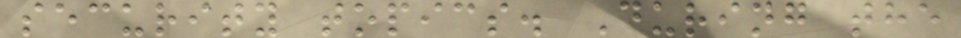security topics. During the
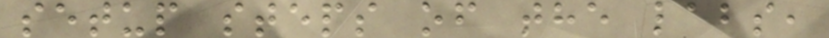setup steps of the labs,
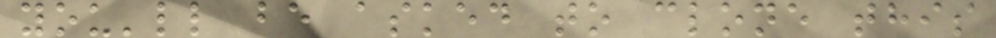you'll be asked to clone this
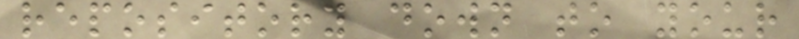repository down to your
